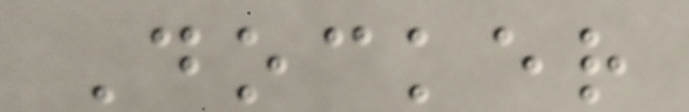Docker
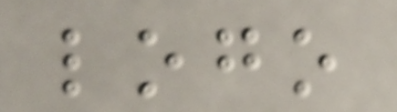logo
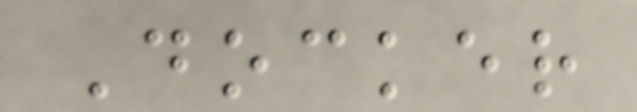Docker
